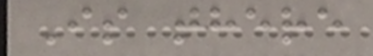Is there
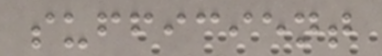sufficient
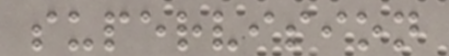supervision
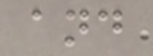and
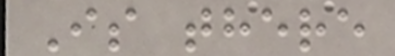Is there
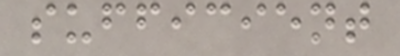sufficient
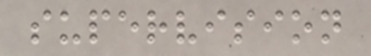supervision
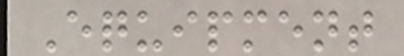Equipment
